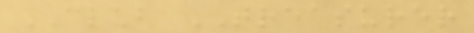CLUB TREASURER
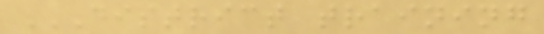DISTRICT TRAINING
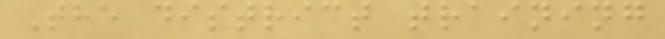The district training
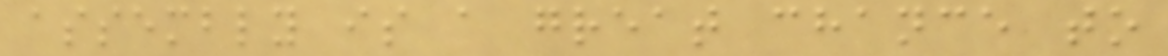assembly is a great chance to
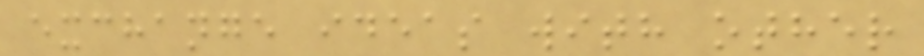exchange ideas with other
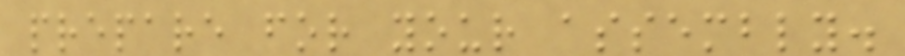prepare for your assembly.
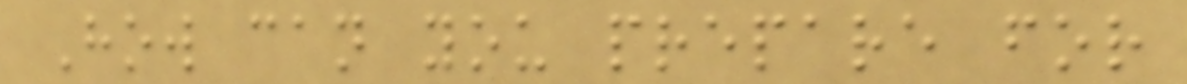How can you prepare for
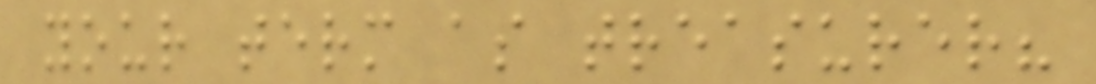your term as treasurer?
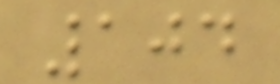104
